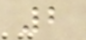2
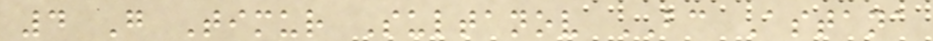4 G Timur Sultanov BC Astana
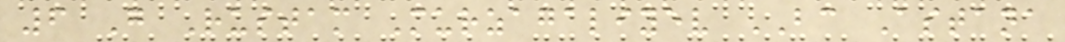6 G Rustam Murzagaliyev BC Astana
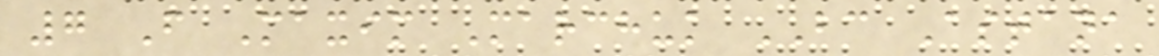7 F Maxim Marchuk BC Astana
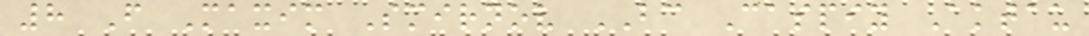8 F Maxim Smirnov BC Caspiy Aktau
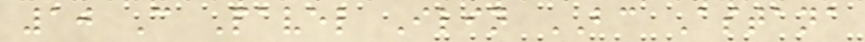10 C Pavel Ilin BC Astana
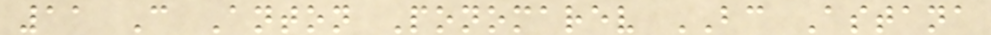11 C Anton Ponomarev BC Astana
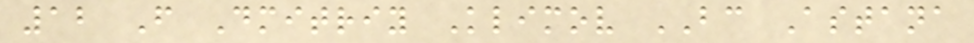12 F Dmitriy Klimov BC Astana
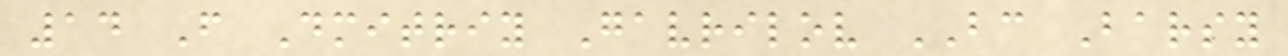14 F Dmitriy Gavrilov BC Barsy
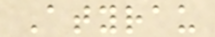Atyrau
